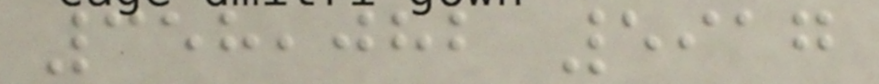358,082 5917
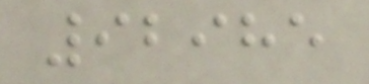92985
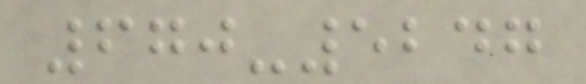670-5247
